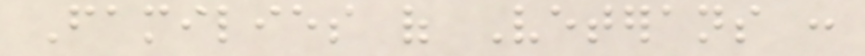Families of Veterans :
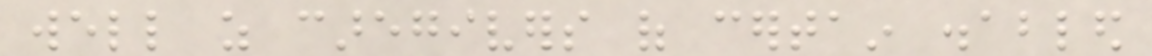well as caregivers of certain disabled
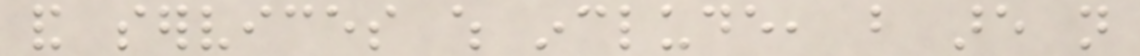and services which include, but are not
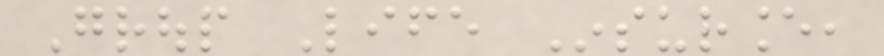Group Life Insurance,
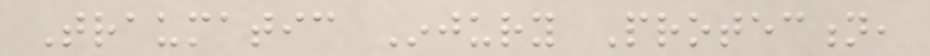Traumatic Injury Protection,
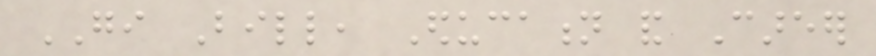GI Bill, Education and Career
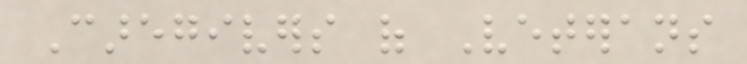Caregivers of Veterans
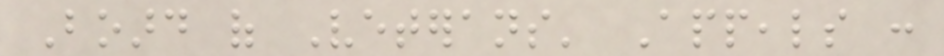Board of Veterans' Appeals :
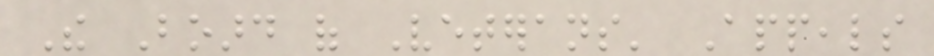The Board of Veterans' Appeals
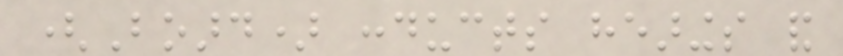(Board) conducts hearings and
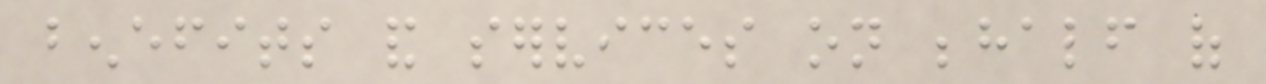benefits and services on behalf of
